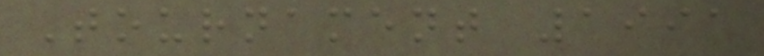Tournament 1991
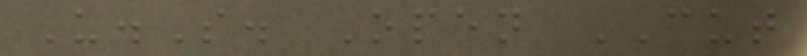U.S. Open CUT
